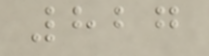827
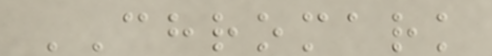CHROMARK
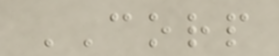CORP
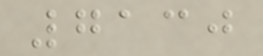7130
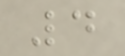4
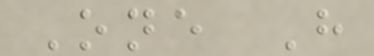One H
